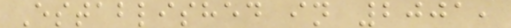Established in 2001,
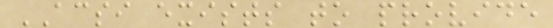ACSI exists to provide
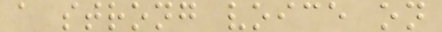a strong voice on
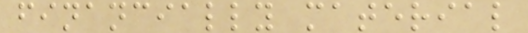financially material
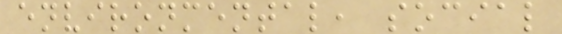environmental, social
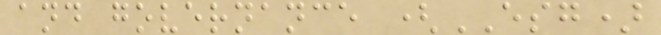and governance (ESG)
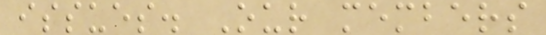issues. Our members
